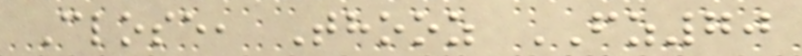Close, Thooz FZ70
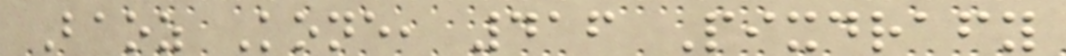Baoz Kone, 416 Pixdrafy
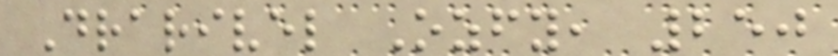Drarivel Ozfy, 250
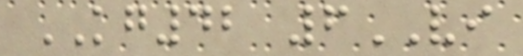KG42 6VI
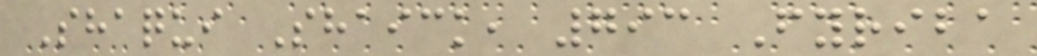Shaqui Shaick, 793 Fyriba
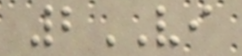2VI
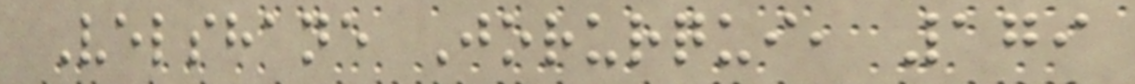Velshane Jorurqui, 179
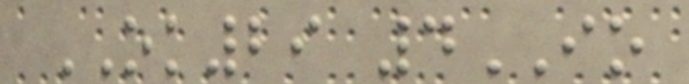OK29 4IO
